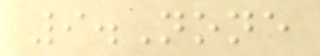9.None
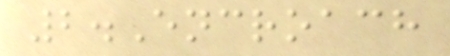2.Encroach
